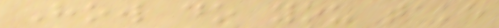How do you take
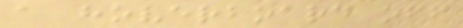a hoverboard off
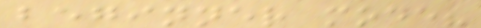beginner mode?
